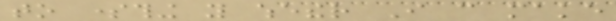to something you whether I can make
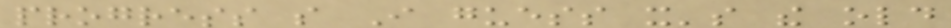progress so I guess it's the old
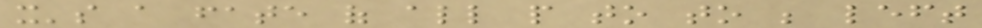it's a fate of all people to to be left
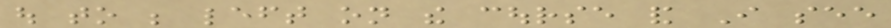out to be left on the course and I see
